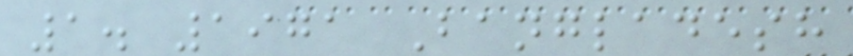1. 1971 Bangladesh
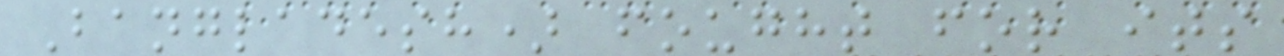Bangladesh) fought for its
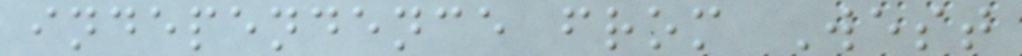independence from West
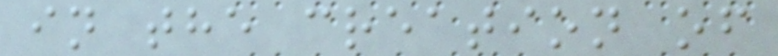in the creation of
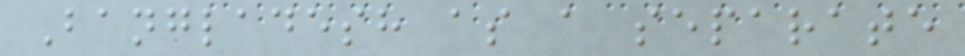Bangladesh as a separate
